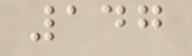147
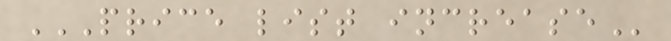PRICE LIST INCREASE
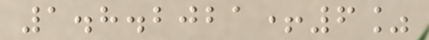1.8.2021+6%
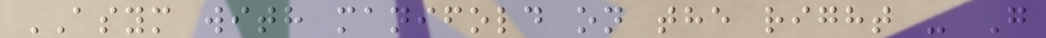ASYM with manifold on the right - G
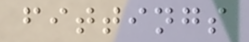fittings
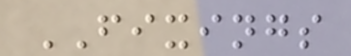FIXINGS
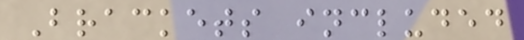Brackets included
